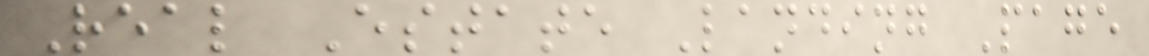Real Estate Landing Page
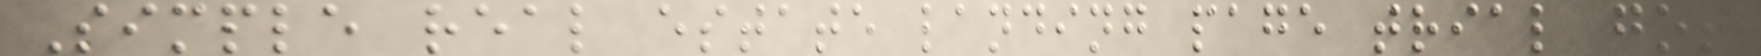Simple real estate landing page trial got
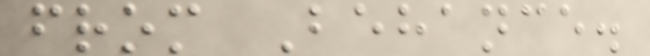from Behance.
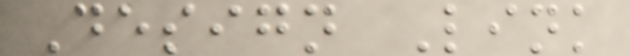Design Link
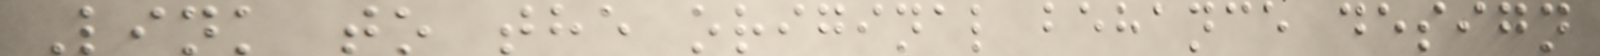Link to the original behance design
